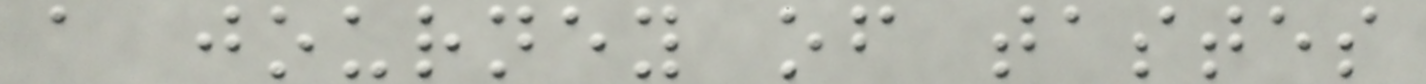a journey of tastes
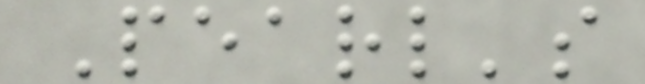Pearl's
